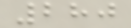280
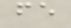fe
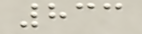833
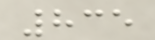835
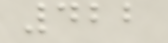422
